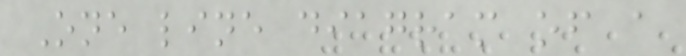One line diagram of a
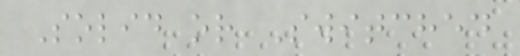Solid or Switched
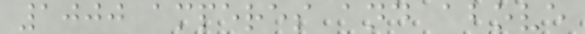1000 amperes and above
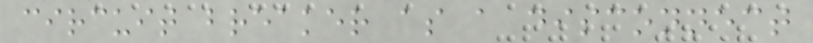circuit breaker as a disconnect
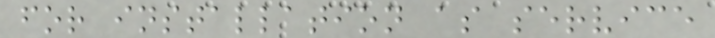for installation as service
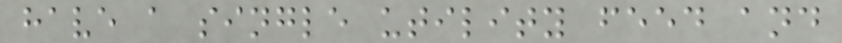have a single utility feed and
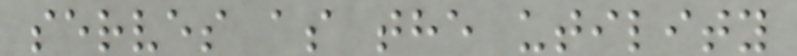serves as the utility
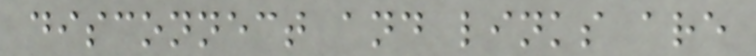disconnect and links are
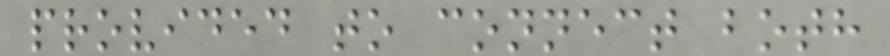provided to connect both
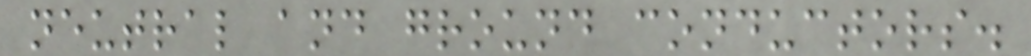neutral and ground conductors.
